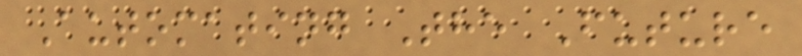Automating The Future
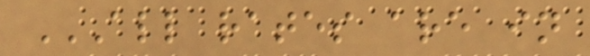ALL RATES ARE IN
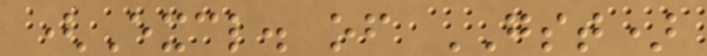(Excl. of GST)
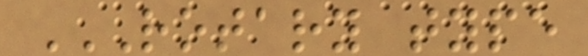ROTARY TYPE
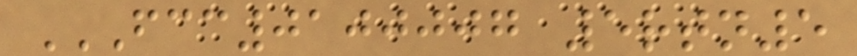FCC0100007 5RTN5
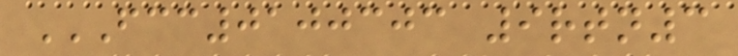FCC0100303 9RTN3
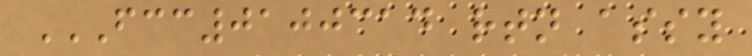FCC0100314 RTN ASSY
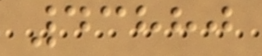43880
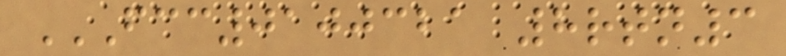FCC0100321 8RTN3
